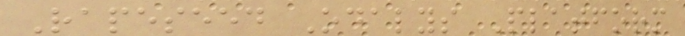Rapeseed Odalys Platform
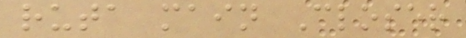ruta main Closer
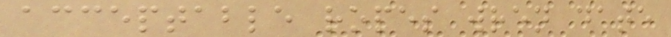acceptable ropes wren date
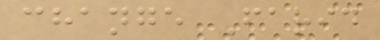change Farid
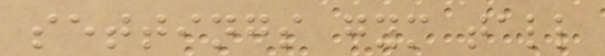settings gym tall
